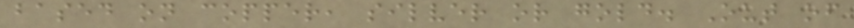based on copper, silver or gold. Out of
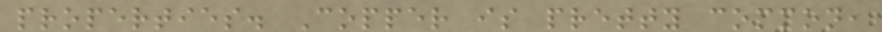properties. Copper is pretty common,
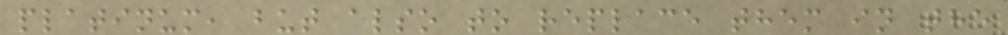platinum, but also to replace them in the
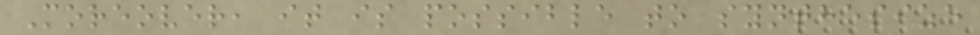Moreover, it is possible to synthesize
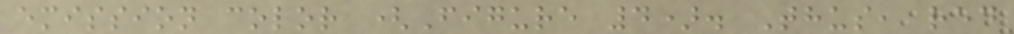emission color (Figure 4). Thus, red
